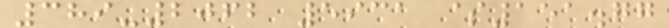389-2062 5931 $151.77
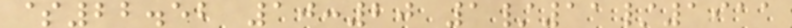$22.52 10:20 1/11/1911
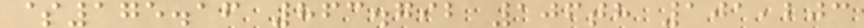$175.16 863.792 106th 101,203
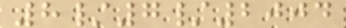8/7/2004
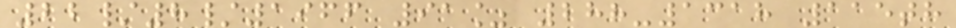22/8/1966 91% 288-1318 115th
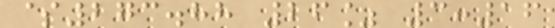$273.88 26% 3:16
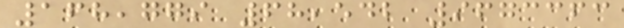168,779 68,542 9673363
